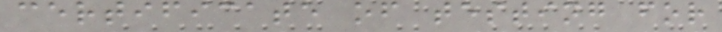certificate of testing for
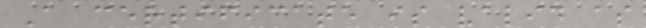A certificate is valid as
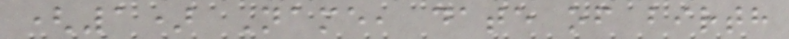(1) Name, date of birth
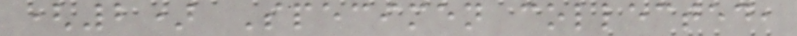(2) Specimen collected,
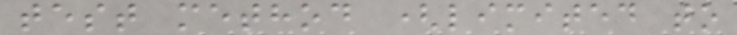test method (limited to
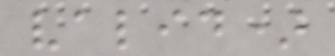valid)
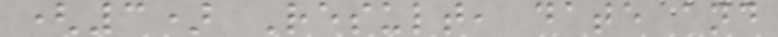(3) Result, date and
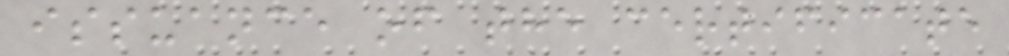issuance of the certificate
